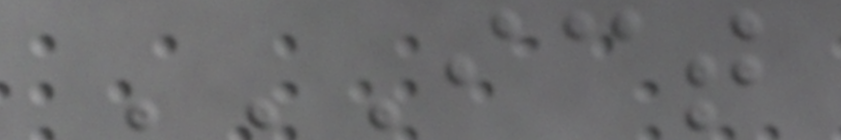ICT
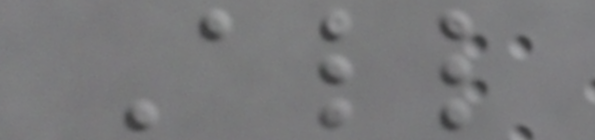All
